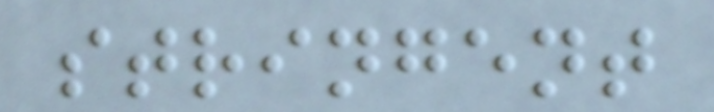stringent
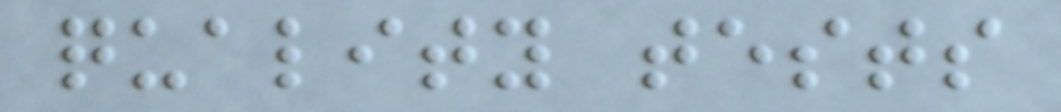quality tests
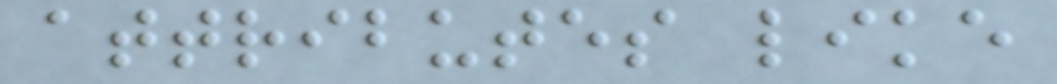attributes like
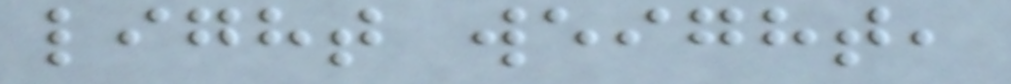light weight,
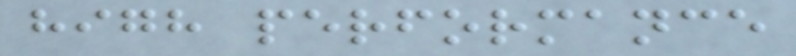high performance
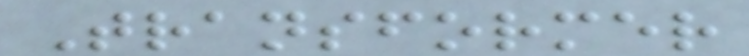Transformer
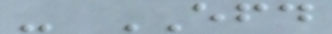- EFD
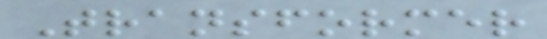Transformer
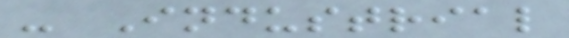- Industrial
